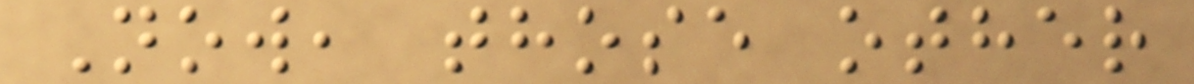Now, those other
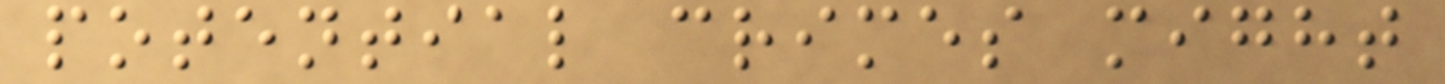potential crimes might
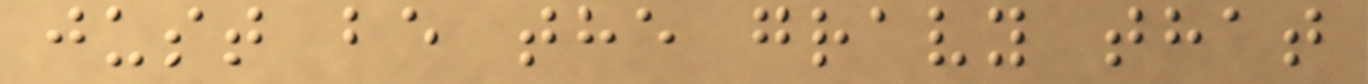just be the gravy that
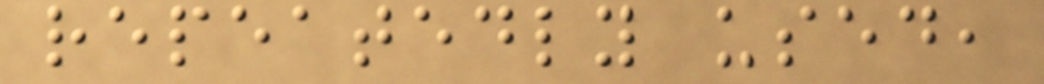repeatedly used,
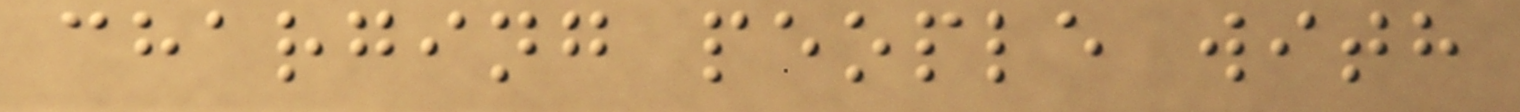charging people with
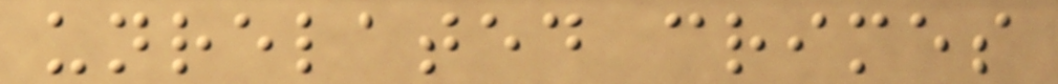unrelated crimes
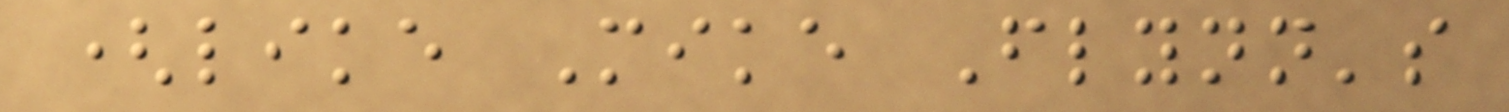(like Mike Flynn's
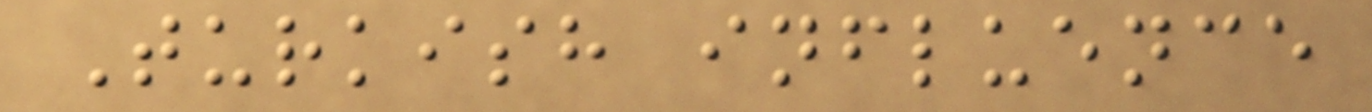Turkish influence
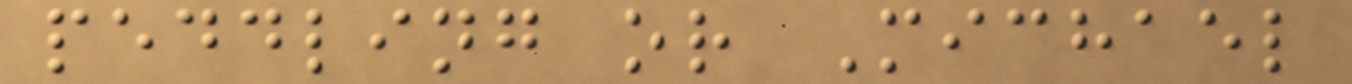peddling or Michael
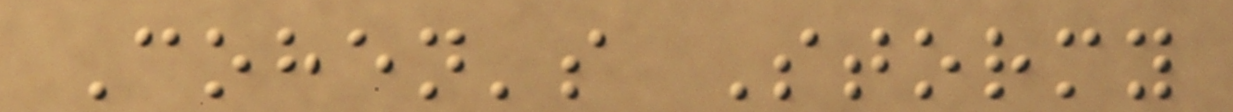Cohen's Stormy
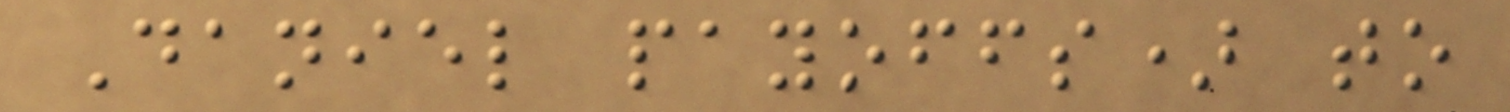Daniel payoffs) to
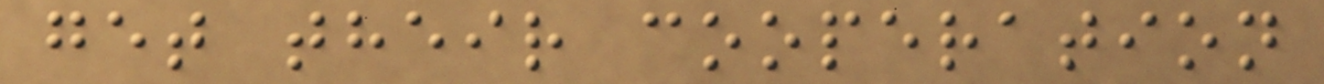get their cooperation
